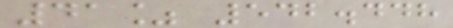41% 542.448
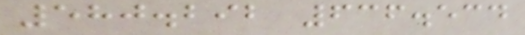580.292 636.534
